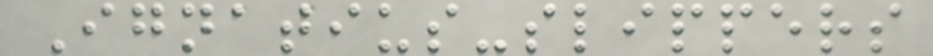Ignatius-slippers
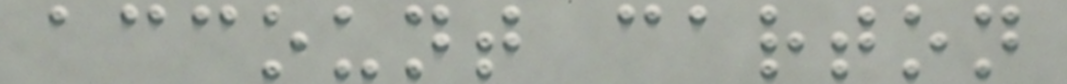account carton
